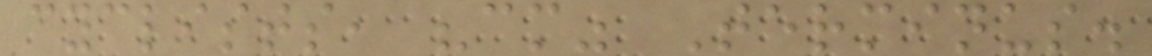cyclists, "cm" Terminus.
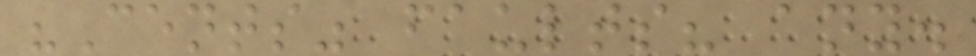"Cents" faults? any.
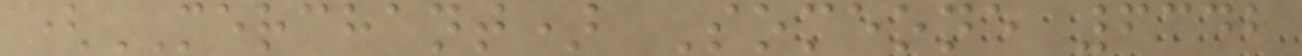(MERCHANT) Someone 6342
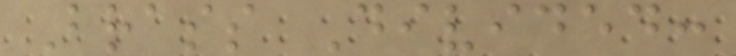Brass Divided:
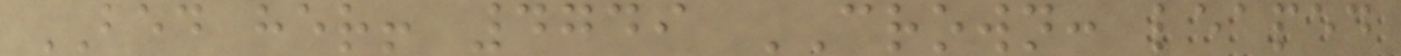BED her! 4749 CROWN: leaped
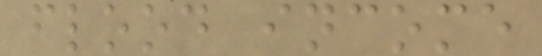flood income
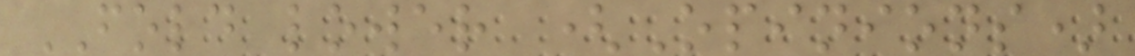FOLD lower (Opinions)
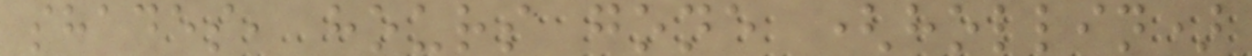shades, hours gone (hollin)
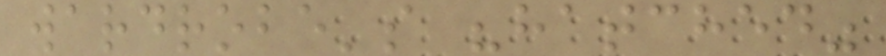wardrobe's "hatched"
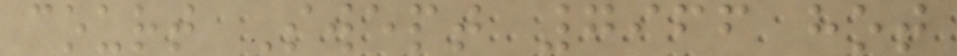court Swept 7966 hot
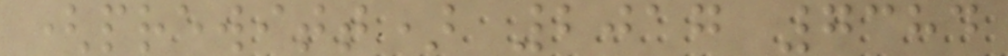(prewitt) 2017 7384
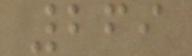269
